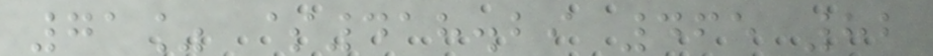71% $418.29 465 82
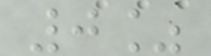0%
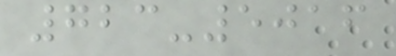723-5016
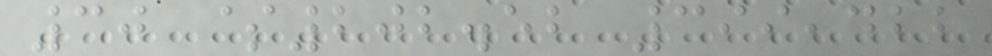30 $202.52 399,422
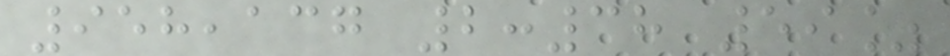958,137 2:38 59%
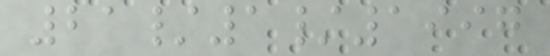21/1/1997
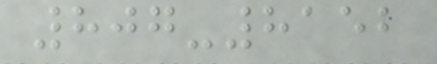807-8152
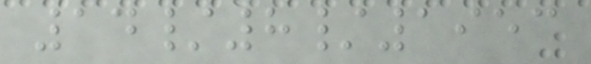14/8/1953
